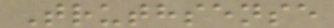Truthsense
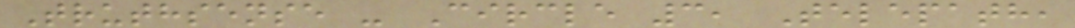Truthsense - Circle 3, Telepath,
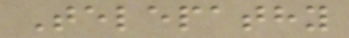Telepathy
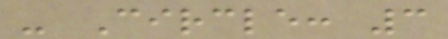- Circle: 3
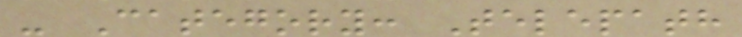- Category: Telepath
